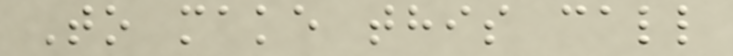To make this call
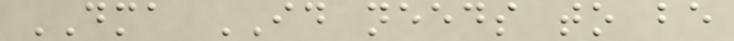DMA ID needs to be
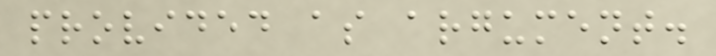provided as argument.
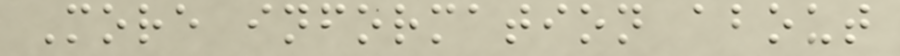More information about
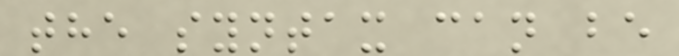the syntax can be
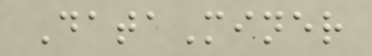DataMiner
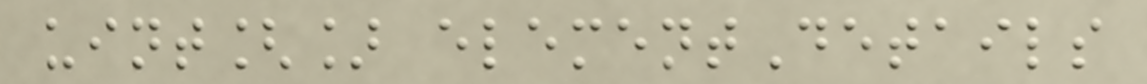uint[] elementDetails
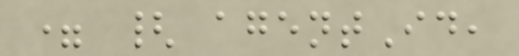= { agentId,
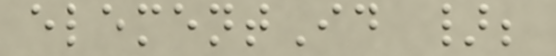elementId };
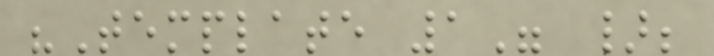"Template 1" };
